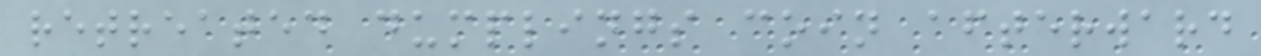retreated dumplings coin afterward
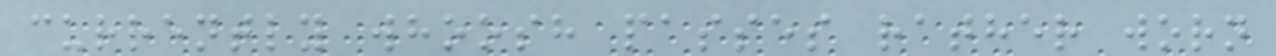currently whoosh passes rather worn
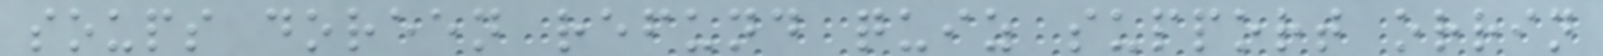soups doreen refund quiz support orrin
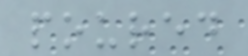poured
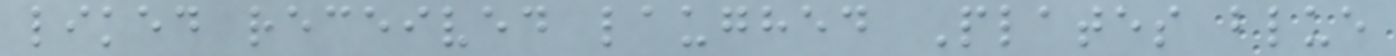liked received laughed Plates blue
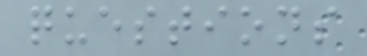questions
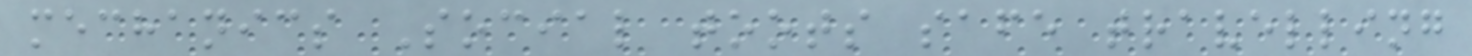mechanics Social toots safe travelling
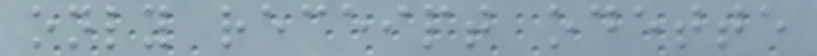only receipt odette
